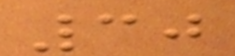30
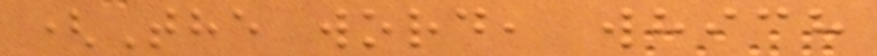(The word, which
